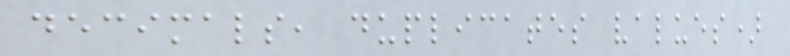decimals, duplicates values)
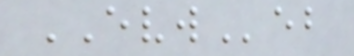EVWeb
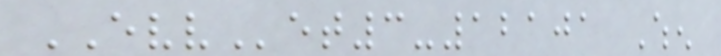EVVet3-12101 When
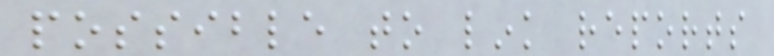possible to link reports
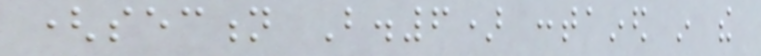(section B.6) contained in the
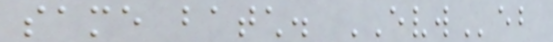same batch. EVWeb
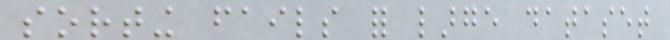sorting fails for large dataset
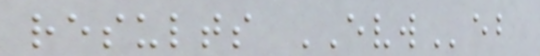results EVWeb
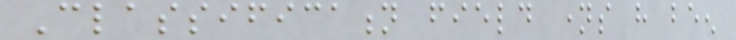Classification field names have been
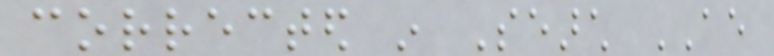corrected in Search AE
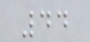44
